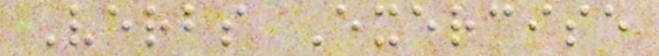Verbs Exercise
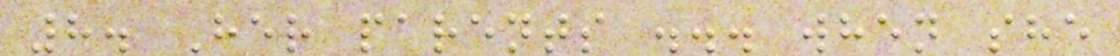8. Her parents ... when she
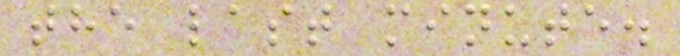the last minute.
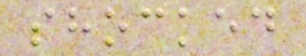shocked
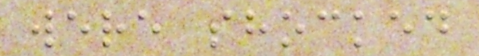were shocked
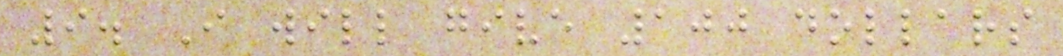9. I will give 100 dollars
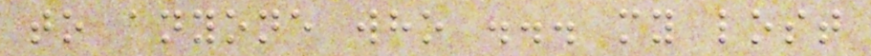to anyone who ... my lost
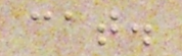cat.
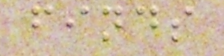finds
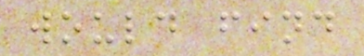would find
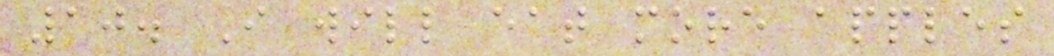10. I will eat more apples
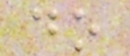do
